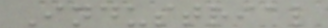Industrial
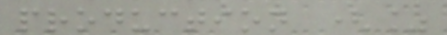production (%
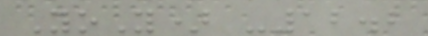YoY) -12.2
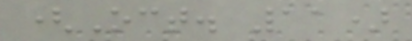(Oct. 11)
